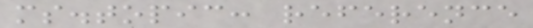ms.topic: reference
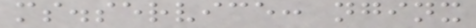ms.service: nginx
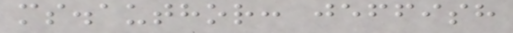ms.author: jeffish
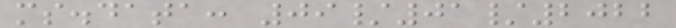ms.data: 09/01/2022
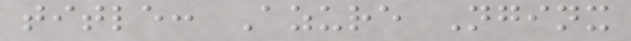title: Azure Nginx
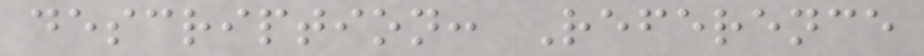description: Reference
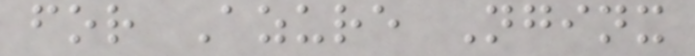for Azure Nginx
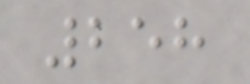258
